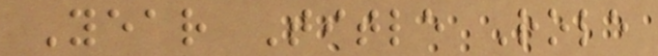Year Title Role
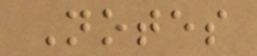Notes
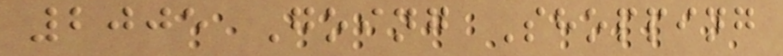2005 Going Shopping
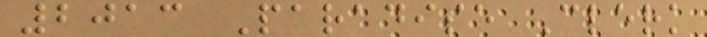2013 Paradise Clerk
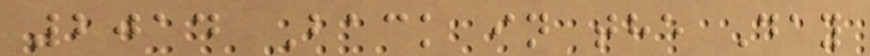2014 Back in the Day
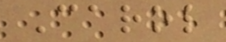Carol
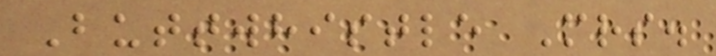Buttwhistle Mrs.
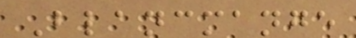Blancmange
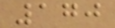170
